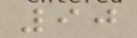90
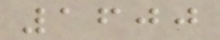1600
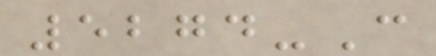5274-C
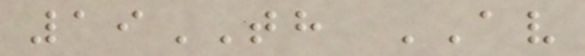19TH AV
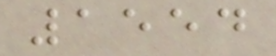1554
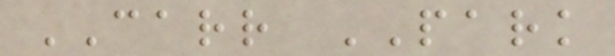CARR PARK
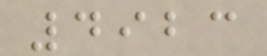4923
